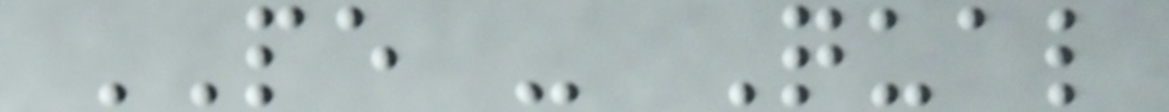PE - Qual
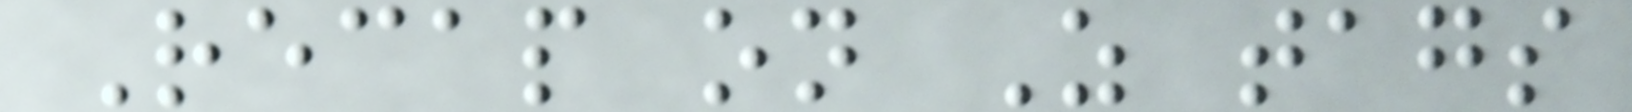Recap on Z tags
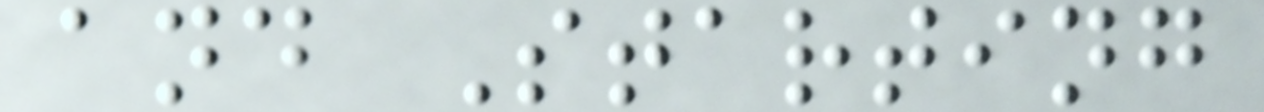and Starting
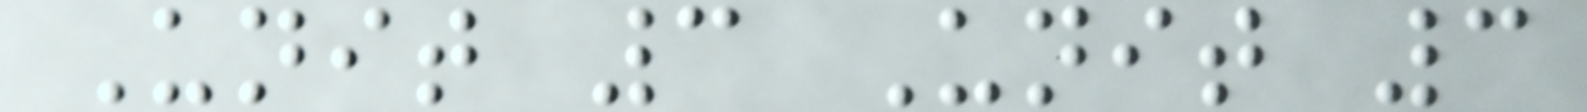Unit 3 Unit 3
